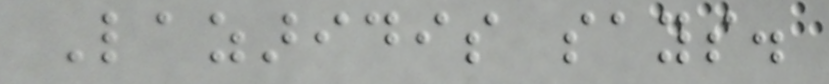Lazaridis says.
